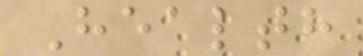Health
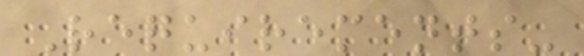Requirements-
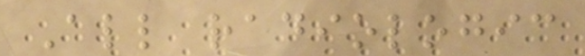All radiologic
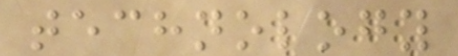technology
